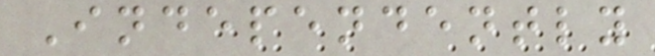Independently
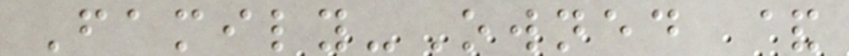Family-Owned &
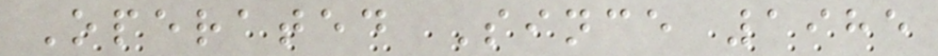Operated Since 1985
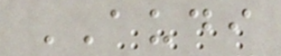AUDI
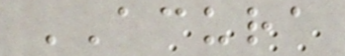ACURA
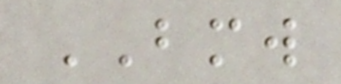BMW
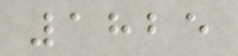1825
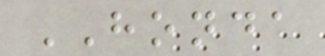HONDA
